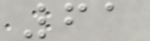61
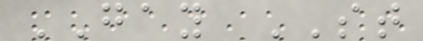GAY ST
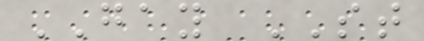GAY ST
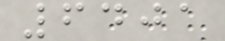6401
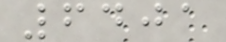6401
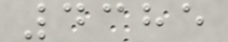4385
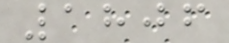1806
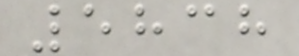5838
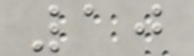10
